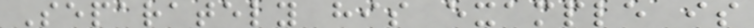Separately his example is
